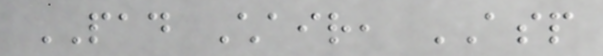PAD Chair, ASP
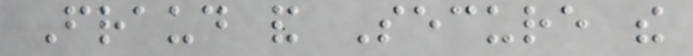Fraud and Secure the
